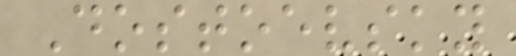Dostoevsky
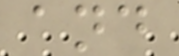and
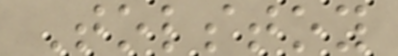Tolstoy
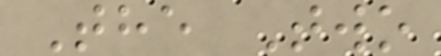The Two
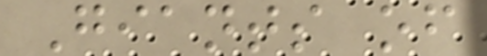Giants of
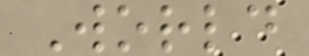World
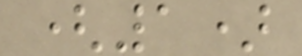(1)
